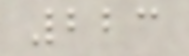223
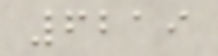6219
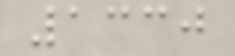1330
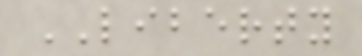LIBERTY
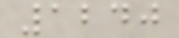1240
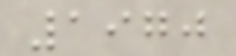1970
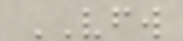VFW
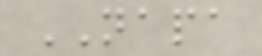NAPA
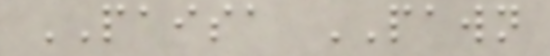PAISA PAWN
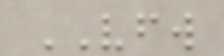VFW
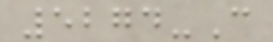5274-C
